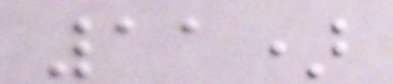11)
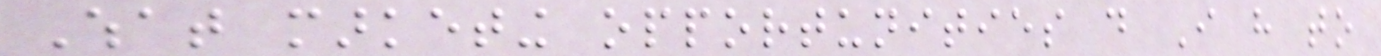What marketing opportunities do I have to
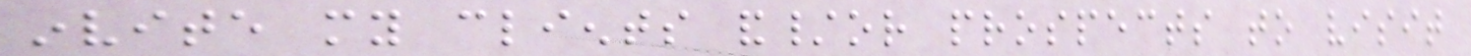invite my clients and/or prospects to visit
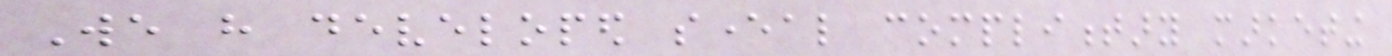We have developed several complimentary marketing
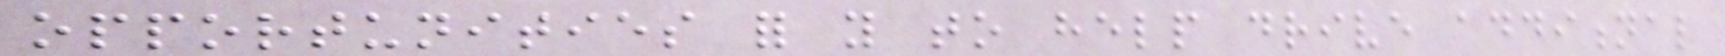opportunities for you to help drive additional
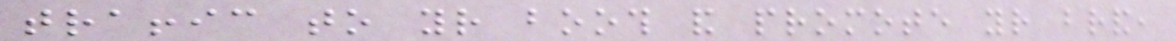traffic to your booth and promote your brand,
